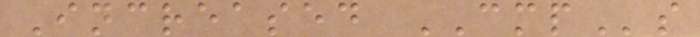Increased CMPs
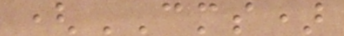(CMS)
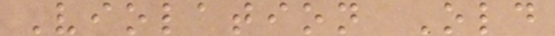Violation Old
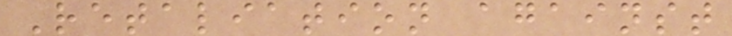Retaliation against
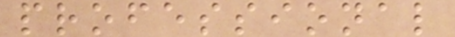professional
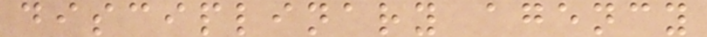disciplinary agency
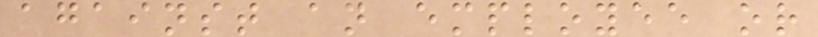against an employee or
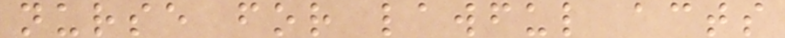nurse for lawful acts
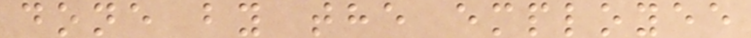done by the employee
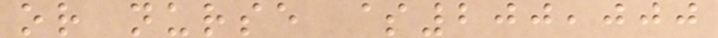or nurse $200,000
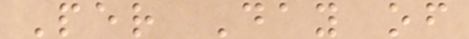Per Day of
